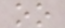oo
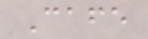Cafe
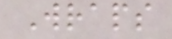Wraps
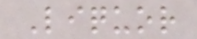Liquor
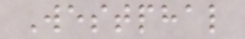Westphal
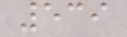539
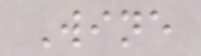Wine
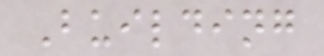Building
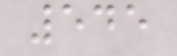545
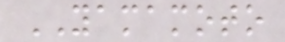YAMAMOTO
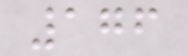176
